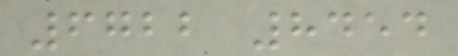6722 8454
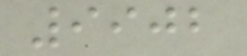9902
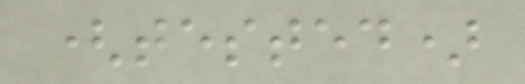(tested)
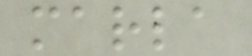marla
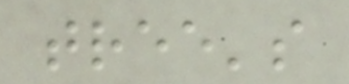tree's
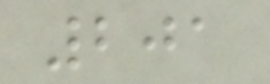201
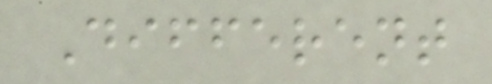Different
